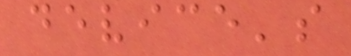device's
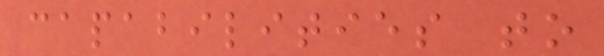capabilities to
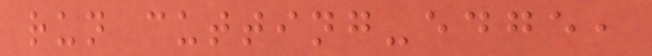run cutting-edge,
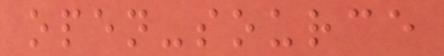open-source
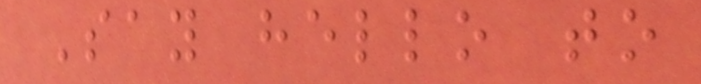Say hello to
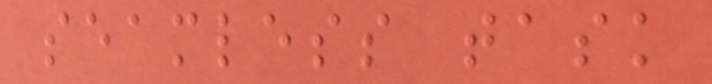seamless task
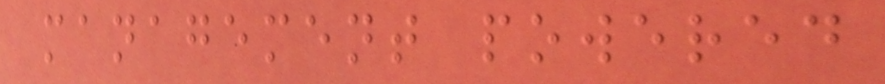management powered
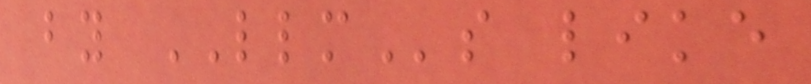by LLMs like
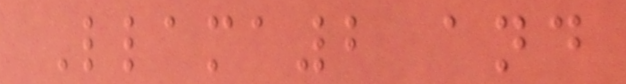Llama2 and
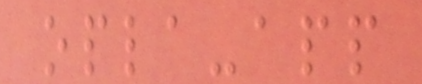opla-app
